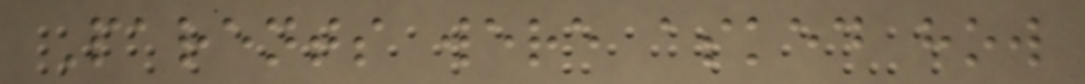Parents were asked how
